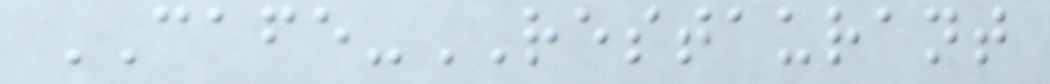CAFE-RESTAURANT
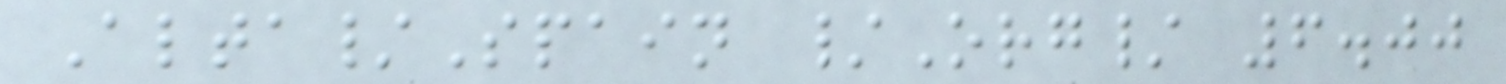Alta/Spain /Org/ 6.00
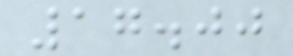17.00
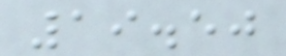19.50
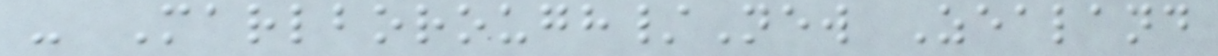- Marlborough/New Zealand
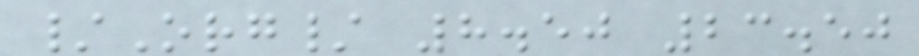/Org/ 8.50 23.50
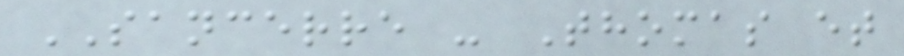SANCERRE - Thomas et
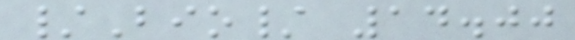/Bio/ 14.00
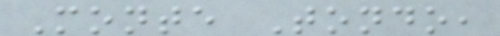Monte Tondo,
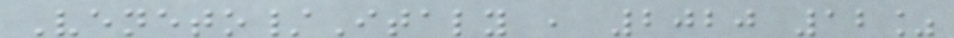Veneto/Italy , 2020 12%
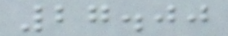27.00
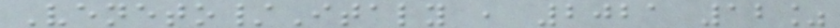Veneto/Italy , 2021 12%
